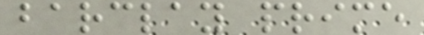barclay prime
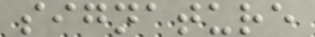signature
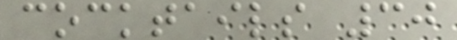cocktails 30
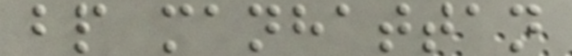bp manhattan
